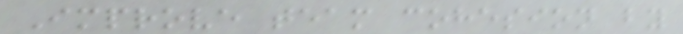Improve team cohesion by
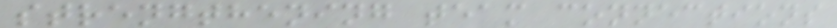strengthening team connections
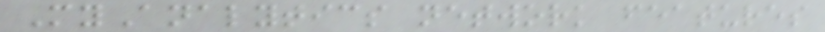MyAnalytics network features
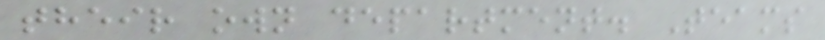their own department. Teams
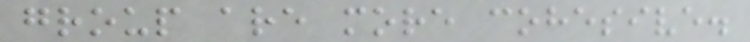group are more cohesive.
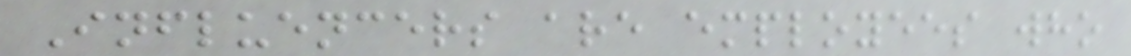Influencers are employees who
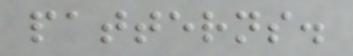patterns.
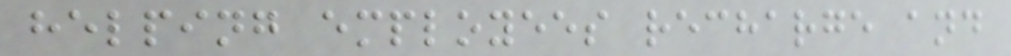helping employees recharge and
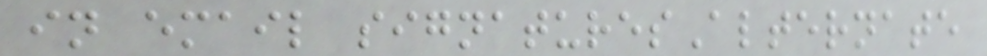in email signaturesAlternate
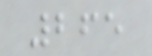265
